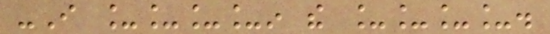-I ____in the ____.
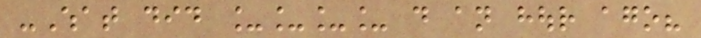-What did ____ do an hour ago?
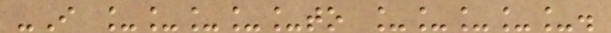-I _____to _____.
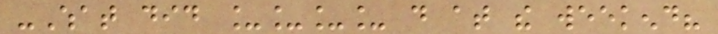-What did ____ do at the weekend?
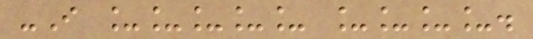-I _____ ____.
